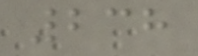238
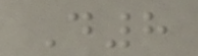D8
